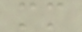mm
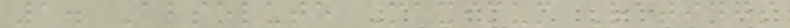1. Absolute Maximum Ratings
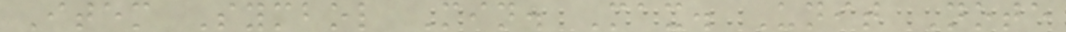Item Symbol Min. Max. Unit Note
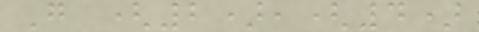G (2),(4)
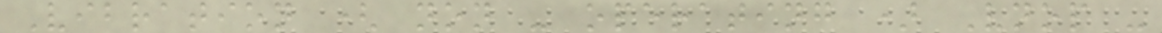Vibration ( non - operating ) Vnop -
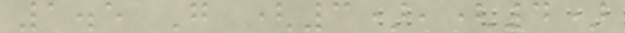1.5 G (3),(4)
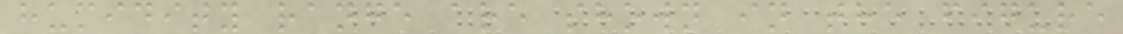humidity range are shown in the figure
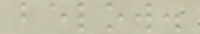below.
